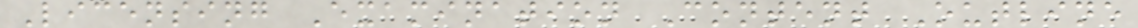Licensing Examination Content Outline
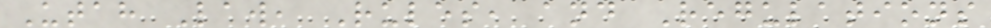Utah Law, Rules, and Regulations
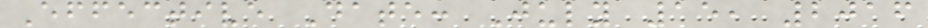Effective Date: July 15, 2016
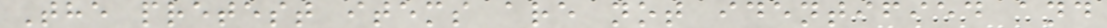The pretest items are not identified and
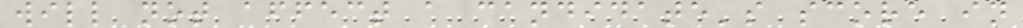will not affect a candidate's score in
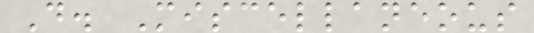D. Miscellaneous
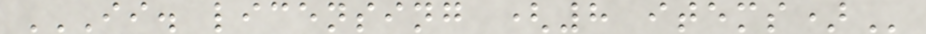II. LICENSING (8 ITEMS)
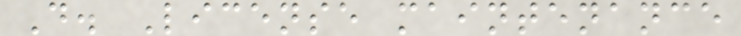D. License maintenance
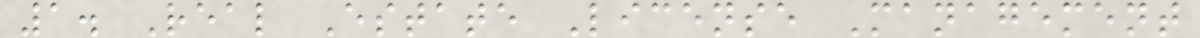1. Real Estate License Management
